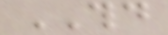THD
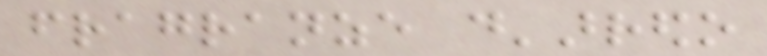fragranze d'arredo
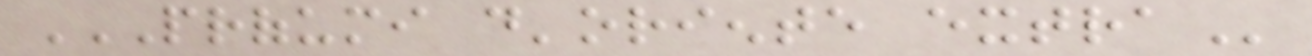PROFUMI D'ORIENTE EXTRA
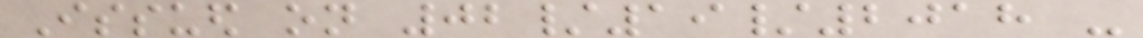Issued on 02/19/2018 -
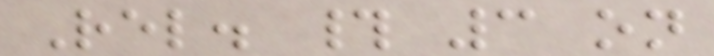Rel. # 3 on
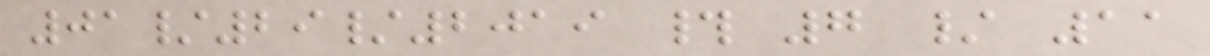01/29/2019 # 7 / 11
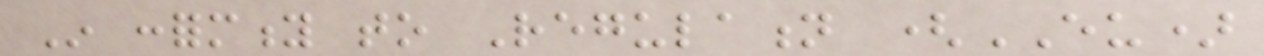In conformity to Regulation (EU)
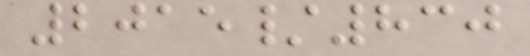2015/830
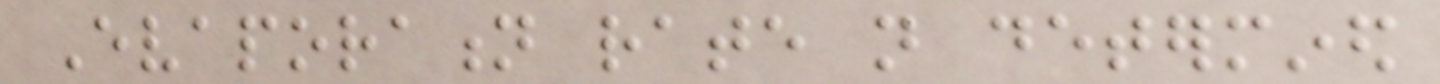Evaporation rate not determined
